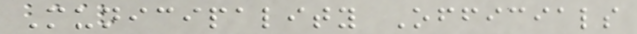Municipality Officials
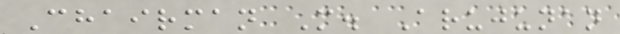Chairman M. Arujunan
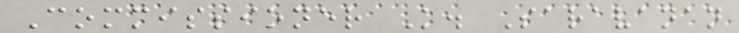Commissioner K. Saravanan
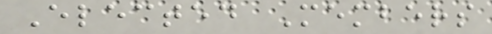Elected Members
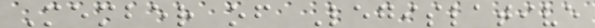Member of Legislative
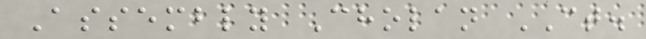Assembly Cholan CT.
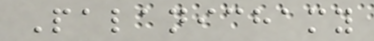Palanichamy
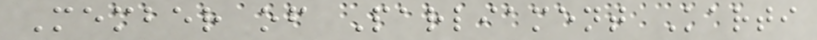Member of Parliament Karti
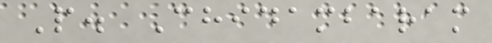P. Chidambaram
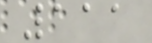111
